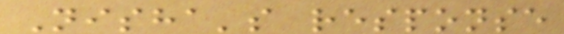Nisha's response
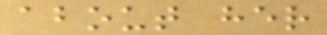about her
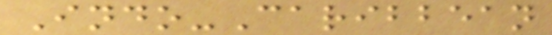Indo-Caribbean
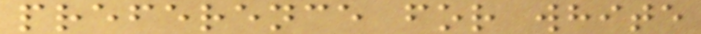preference for white
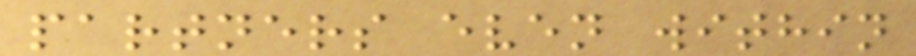partners even within
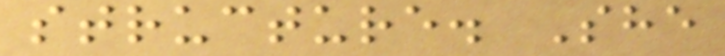structure. She
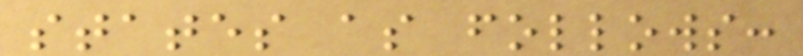states as follows:
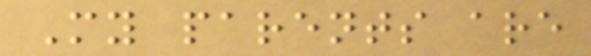My parents are
